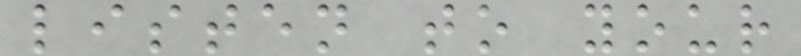listen to your
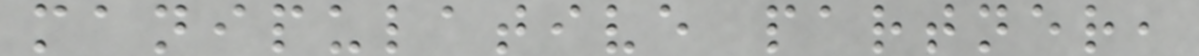manipulative partner,
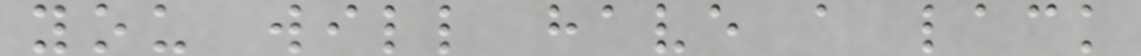you will have a lack
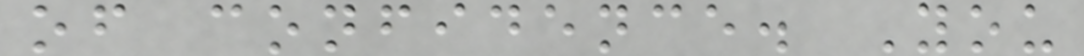of confidence. You
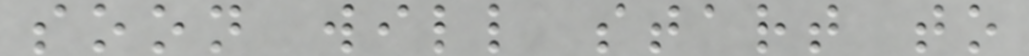soon will start to
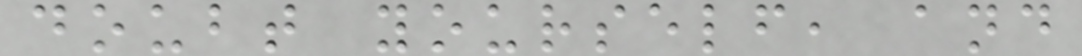doubt yourself, and
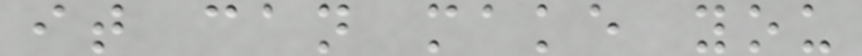it can make you
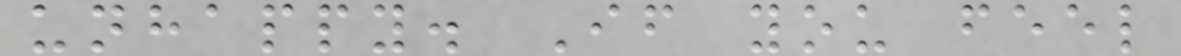unhappy. If you feel
